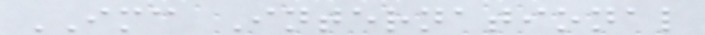IMC International
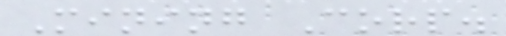Mining Corp.
